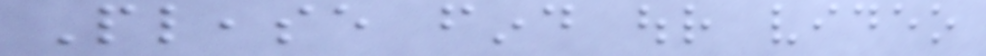Please find our video
